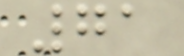71
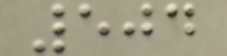504
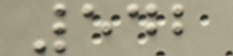542
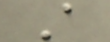A
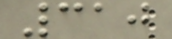310
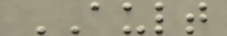AULT
